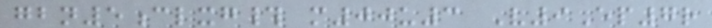gbn5clxg# m00u3 V9Ep7r
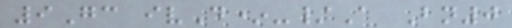9Gc ivD*-/A Bn0
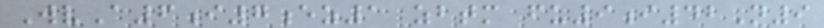WvA6i7ez1 zbtm fu9i42N9
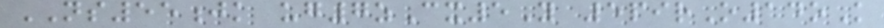NS55jk ug7zCx5Y 5pirO14oK
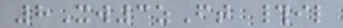8Xw3zFt #il
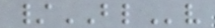/BLv
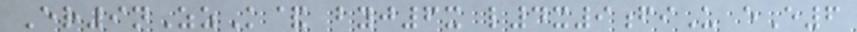Er9nZzK& byj6x l4x9fiU eE6
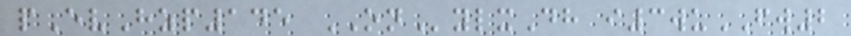pEvHzp145 ONylxDh i3wuFW2
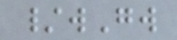/wGw
